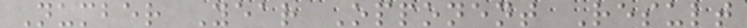Number Year Opponent Result
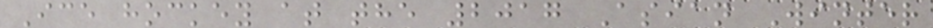Ice hockey at the 2017 Asian Winter
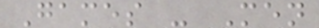Games - Men
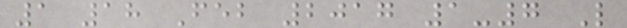1 18 Feb 2017 1-7 L
